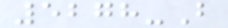5278-B
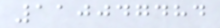110047484
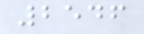2546
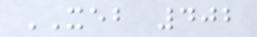XEB 402
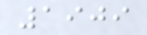1909
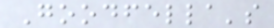Goodfella's
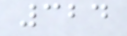324
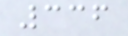336
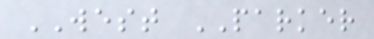WEST PARKER
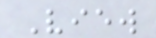View
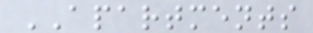APARTMENTS
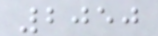2050
